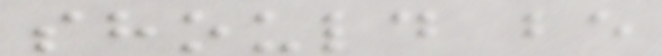should be
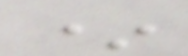*
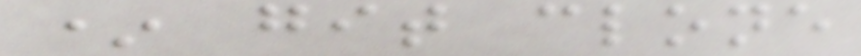* git clone
